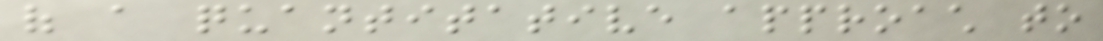of a quantitative approach to
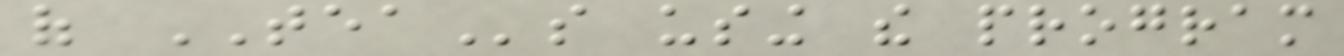of TEAs using the program
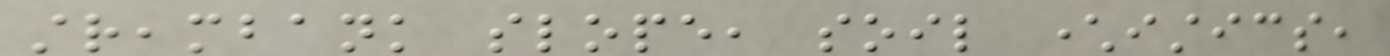streambank slope, soil characteristics,
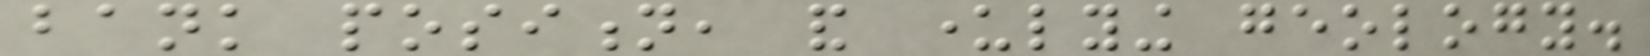bank position, and underlying geology.
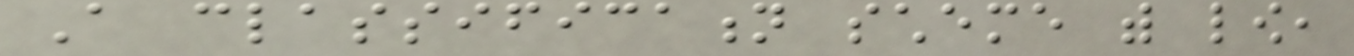A classification scheme with low,
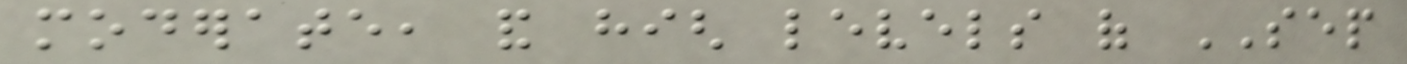moderate, and high levels of SEP
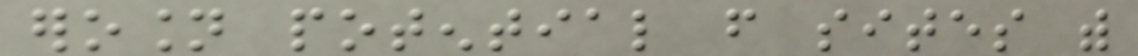erosion potential from sites with
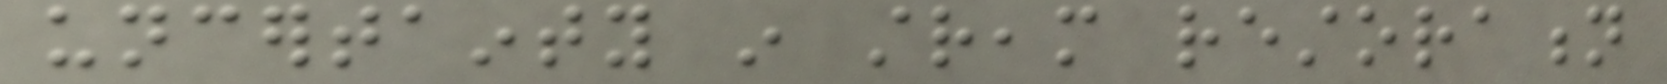uncertainty in stream restoration
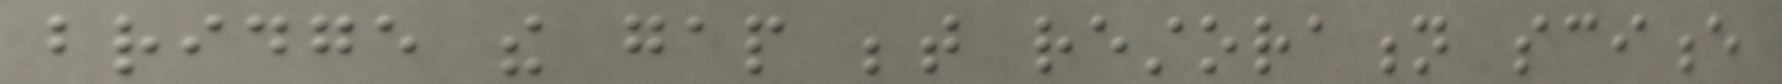bridge the gap between restoration science
